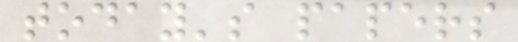today's papers
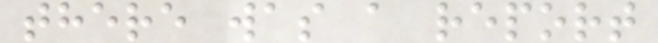there was a report
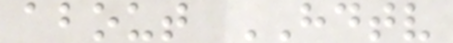about HDTV
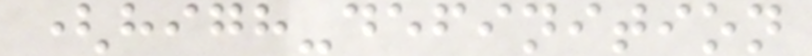(high-definition
